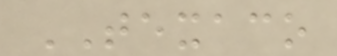TEXACO
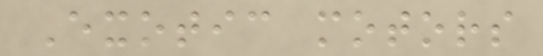Exotic motors
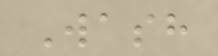Wash
